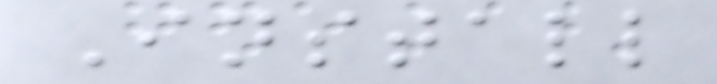Install
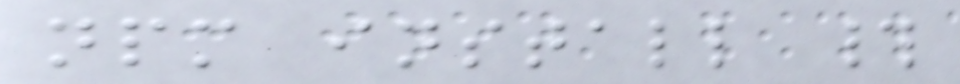npm install #
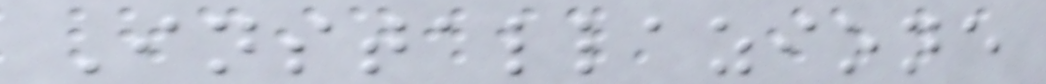Installazione
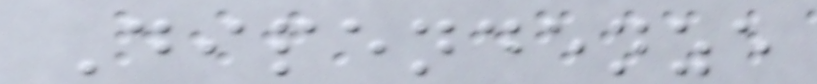Dipendenze
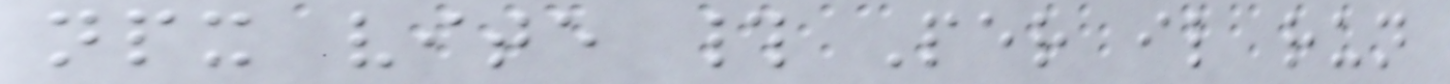npx vite # Per il run
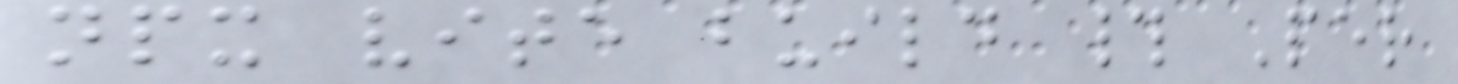npx vite build # Per
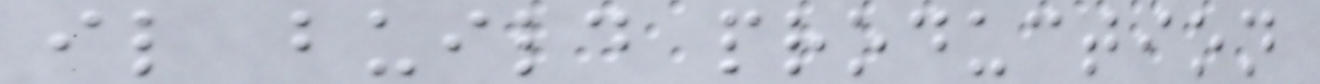il build production
